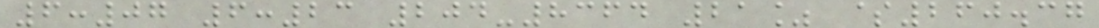6:07 6:23 204-8364 21% $260.37
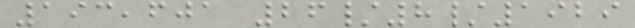193,601 26/8/1929
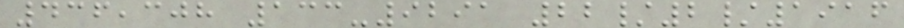436,308 133-9291 22/2/1916
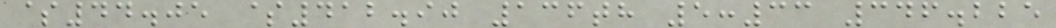$44.05 $412.90 136th 5:33 346.225
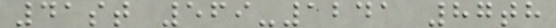41st 569-1241 87th
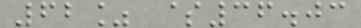62% $36.03
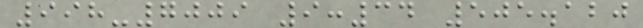998-7009 9:34 505.120
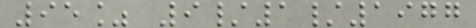95% 9/1/1977
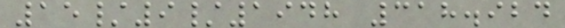15/9/1948 318.924
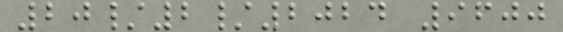20/2/2024 9600
